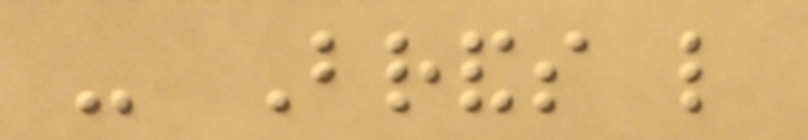- Brands like
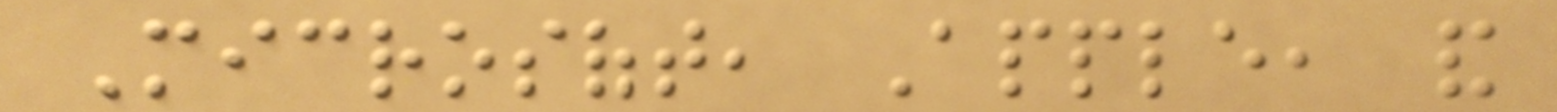Microsoft, Apple, and
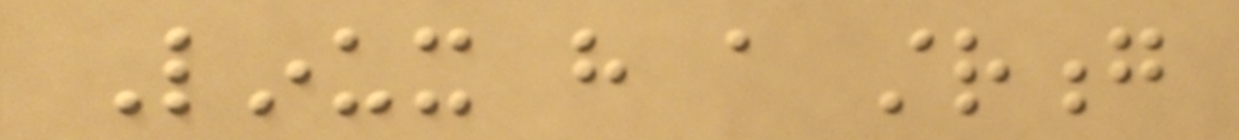Linux have a strong
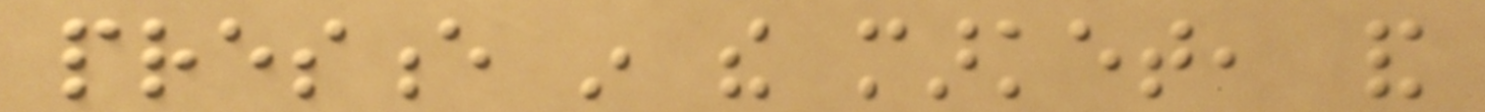presence in the market, and
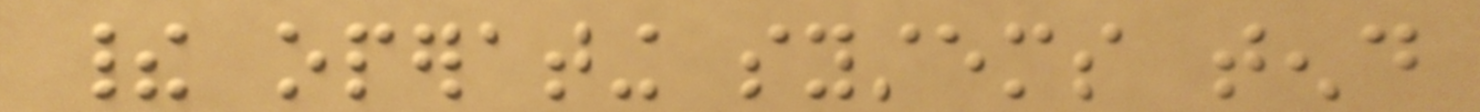their operating systems tend
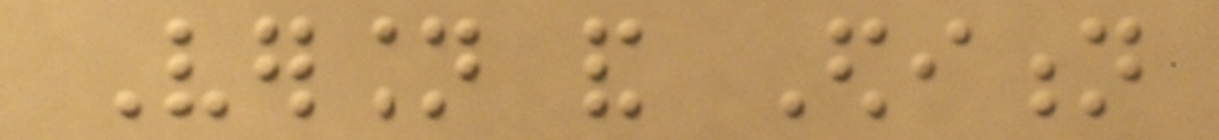Version and Edition
